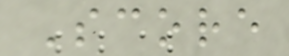Score
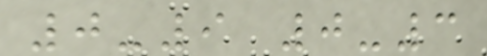0-9 0-3
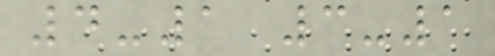4-1 3-1
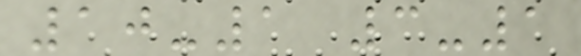10-1 3-1
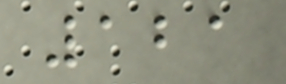121
